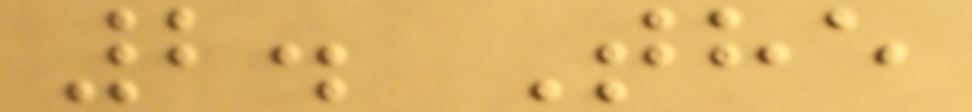2. The
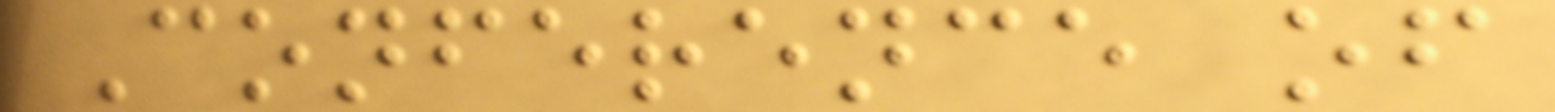Conference of
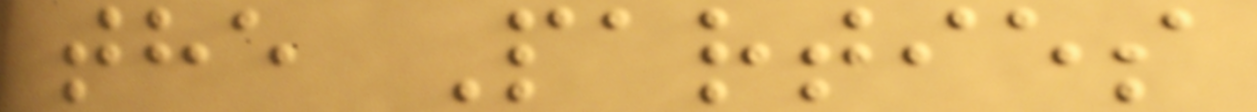the Parties
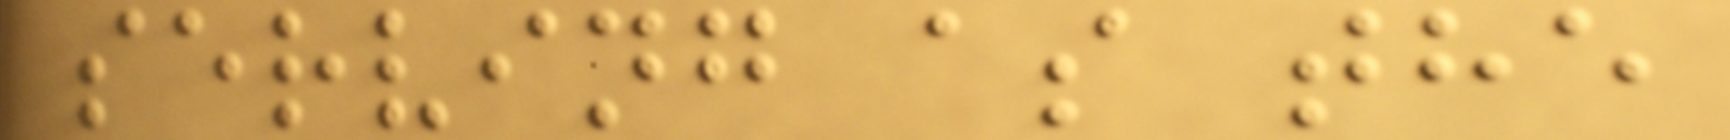serving as the
